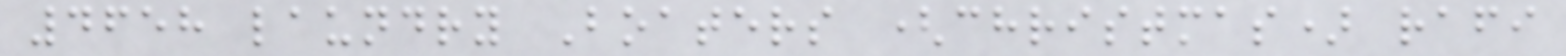4658 laundry Boaters (christmas) rafi
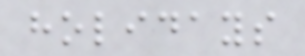holidays
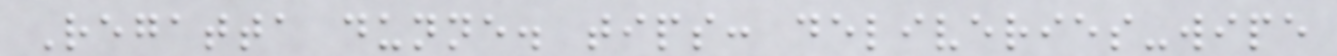Regatta dunne. tips: deliveries-wipe
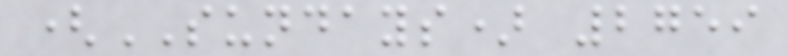(SUNDAYS) 2759
